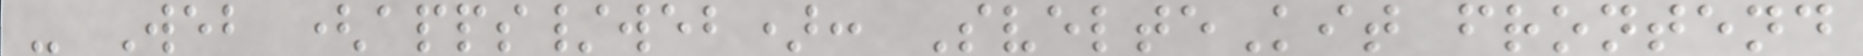- Web (apps/web): SvelteKit frontend
